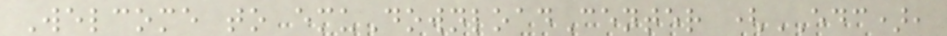Welcome to emuDownloadCenter (EDC),
